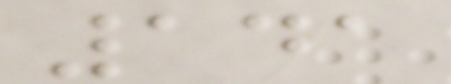141
